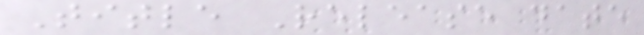Title Release date
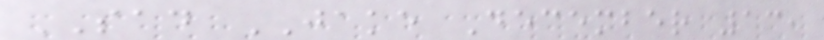SAD JAKE December 13,
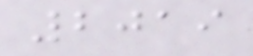2019
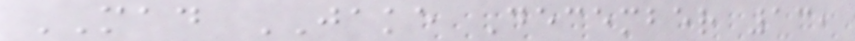MAD JAKE December 13,
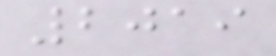2019
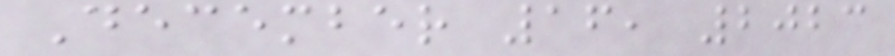December 16, 2023
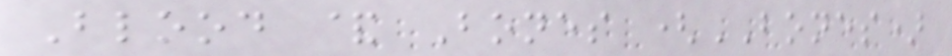Blood & Bones (BONES)
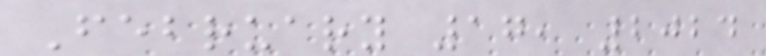February 17, 2024
